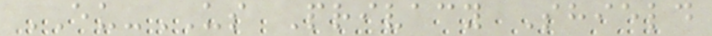EU-US Privacy Shield
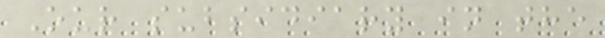Our subsidiary in the
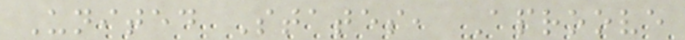United States, Aproove
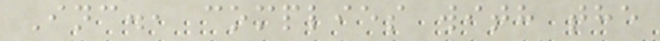Inc., complies with the
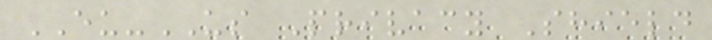EU-US Privacy Shield
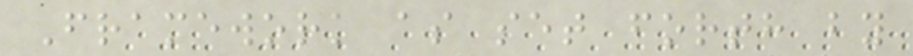Framework as set forth by
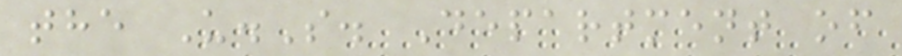the U.S. Department of
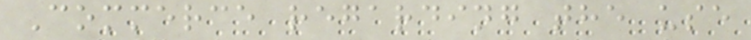Commerce regarding the use
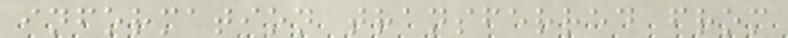information transferred from
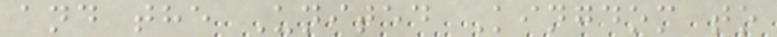and the United Kingdom to
